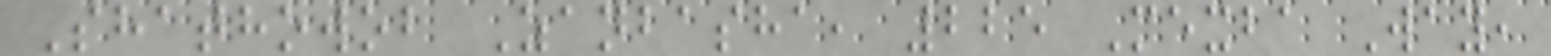Shathowob Zanbasha, 225 Mexba Way,
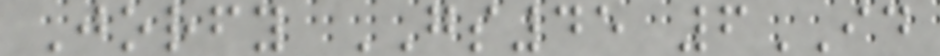Jorfy GS45 6ID
